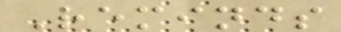Reminds
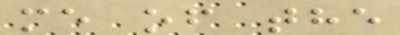me of the
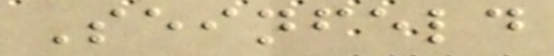Seinfeld
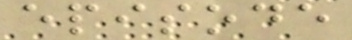episode
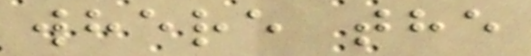where the
